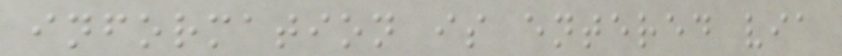information is entered via
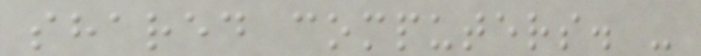shared computers. -
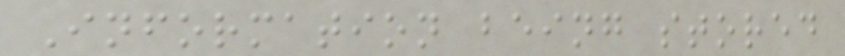Information being stored
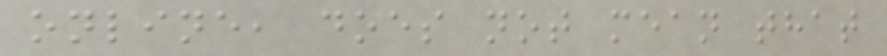online, does not mean that
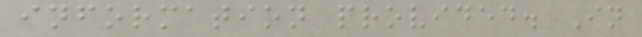information provided. In
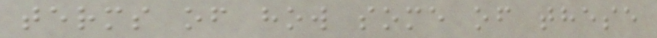terms of how some of these
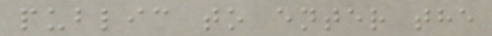public to enter the
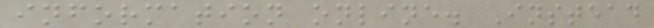information online. Instead
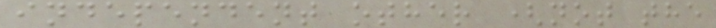independent other (not the
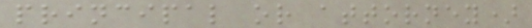principal or attorney)
